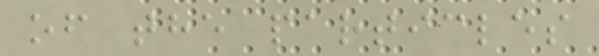of the particles
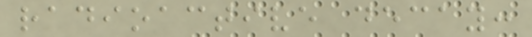radioactive decay:
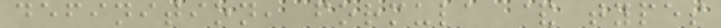definition, formula & types
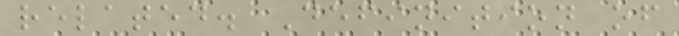related. Definition of
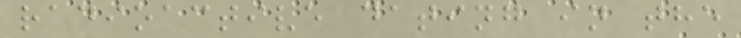radioactive dating in the
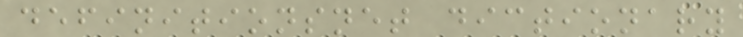definitionsnet dictionary
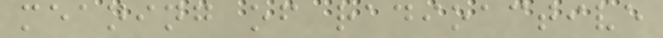meaning of radioactive
